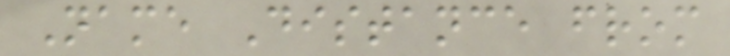Name Distance from
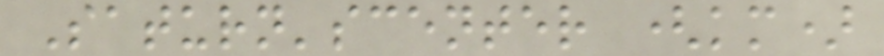Saturn'scenter (km)
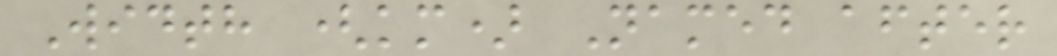Width (km) Named after
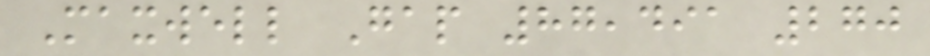Maxwell Gap 87,491 270
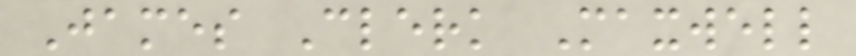James Clerk Maxwell
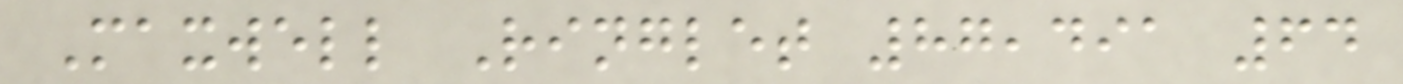Maxwell Ringlet 87,491 64
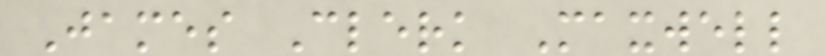James Clerk Maxwell
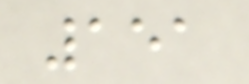151
